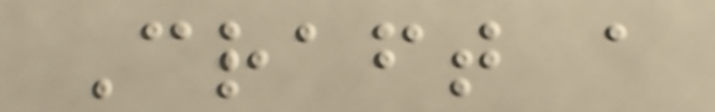Craft a
